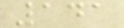141
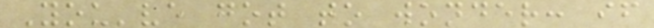You've got to wonder: if
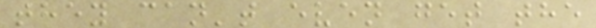they can't even get the
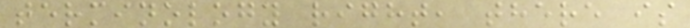terminology right, there is
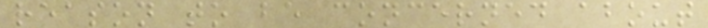reason to be concerned about
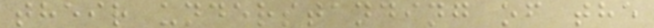their understanding of the
